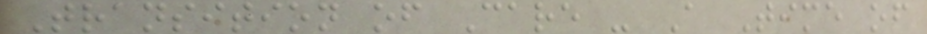Transition of Care - A Time of
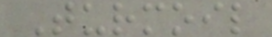Turmoil
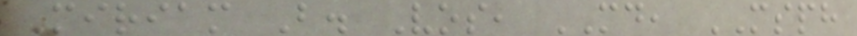Miriam B. Vos, MD, MSPH
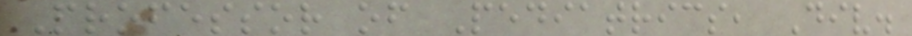Professor of Pediatrics, Div.
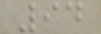94
